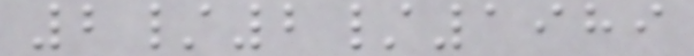2/2/1989
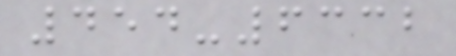454-6332
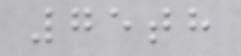75th
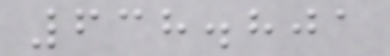638.801
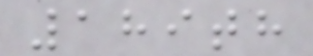189th
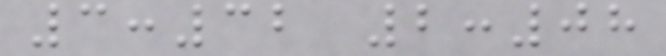3:32 2:08
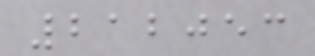212053
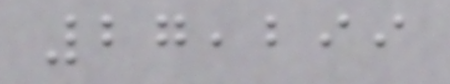27,299
